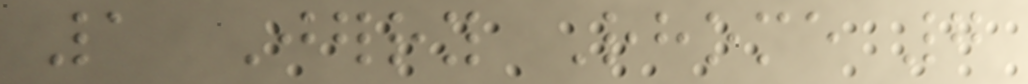1 Jerry Rhome 7
